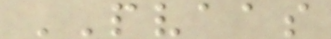PVAAS
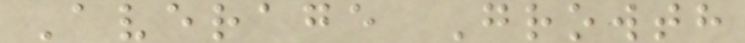Average Growth
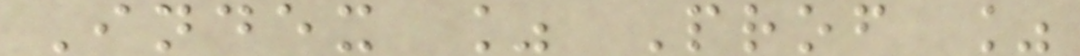Index % Prof %
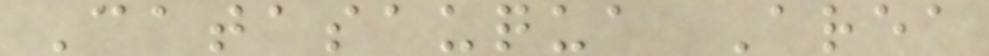Catasauqua Area
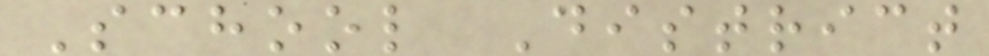School District
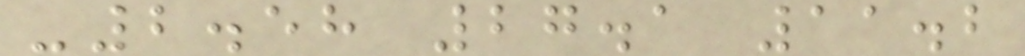-2.58 27.1 11.2
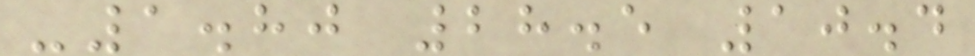-1.80 28.5 10.4
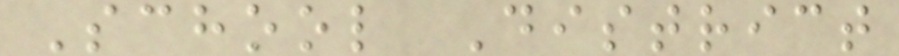School District
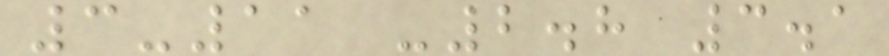3-11 -2.8 3.1
